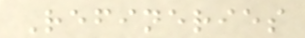Refineries
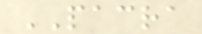PACRA
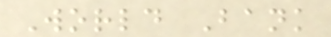World Bank
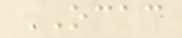OCAC
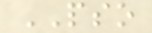PSO
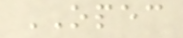OPEC
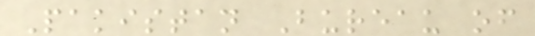Pakistan Bureau of
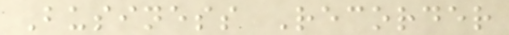Business Recorder
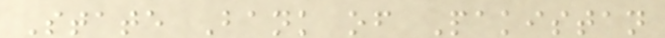State Bank of Pakistan
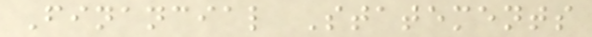Financial Statements
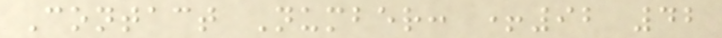Contact Number: +92 42
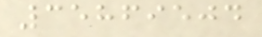35869504
